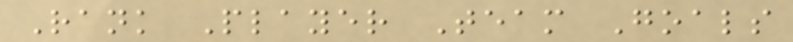Rank Player Team Goals
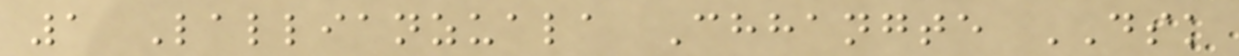1 Lallianzuala Chhangte DSK
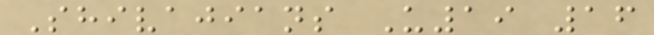Shivajians U19 16
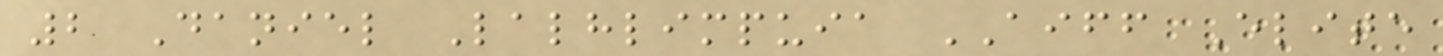2 Daniel Lalhlimpuia AIFF Elite
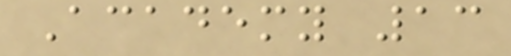Academy 13
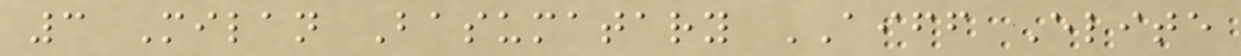3 Milan Basumatary AIFF Elite
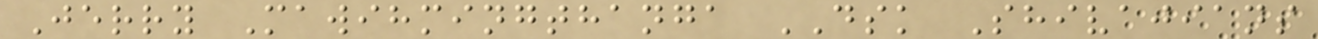Jerry Mawihmingthanga DSK Shivajians
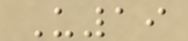U19
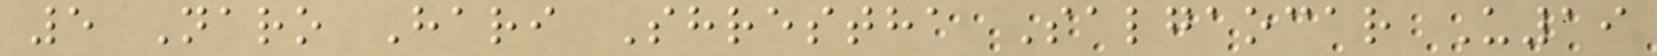5 Naro Hari Shrestha Salgaocar U19
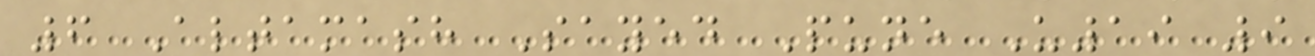6 Altamash Sayed Pune U19 9
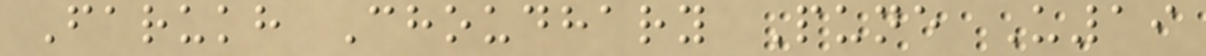Farukh Choudhary Pune U19
